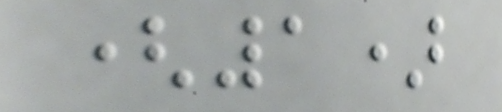(1)
